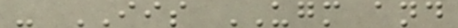- IIS UGM and
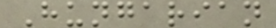Hungarian
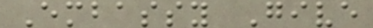Embassy Give
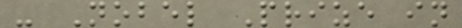- Nobel Prize in
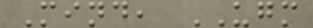Mind, UGM
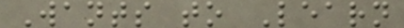Wants to Learn
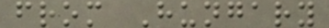from Hungary
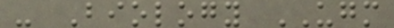- Biology UGM
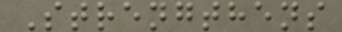Strengthens
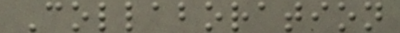Collaboration
